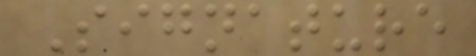Signature
